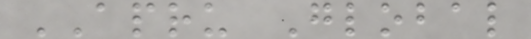APRU Global
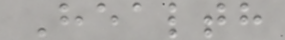Health
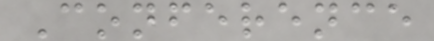Conference
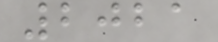2021
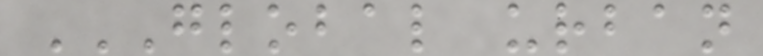GLOBAL URBAN
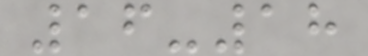16-18
